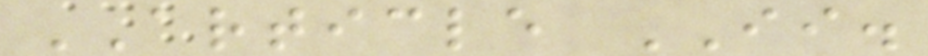ARTICLE II.
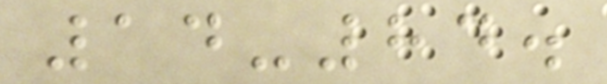14-84.
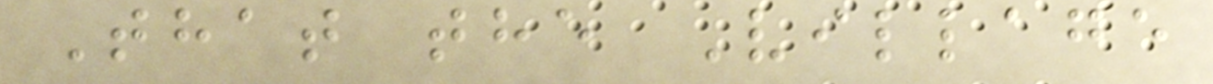That the Village
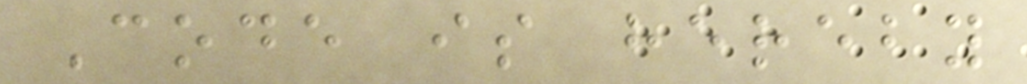Code is hereby
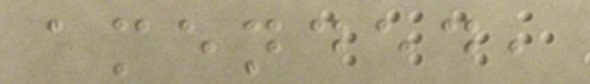amended,
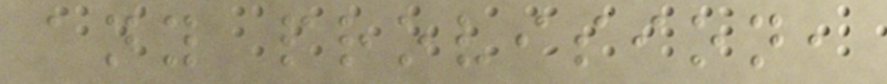any provision,
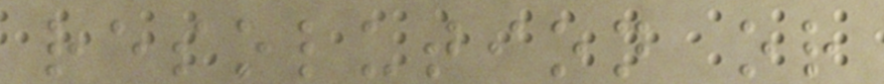resolution or
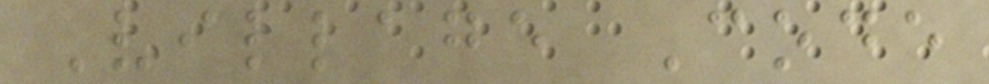Village Code
